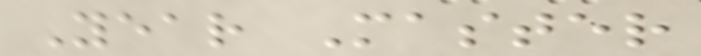Year Master
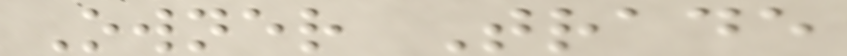Owner Trade
